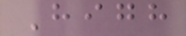High
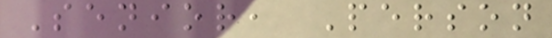Senior, Person
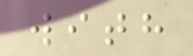with
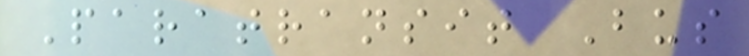Paratransit Bus
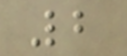2
